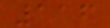116
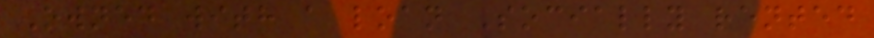Owned with a loan Socially rented
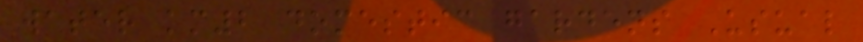water km2 domestic gardens Usual
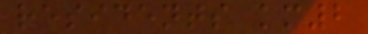residents km2
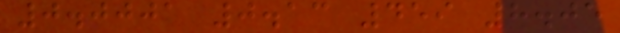0.0001 0.13 459 8.05
